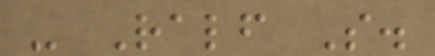- Ralf S.
